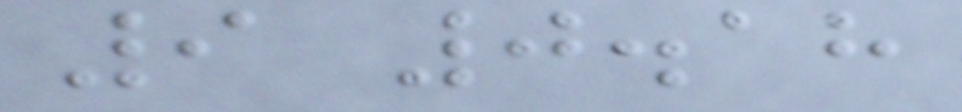9 0.18
